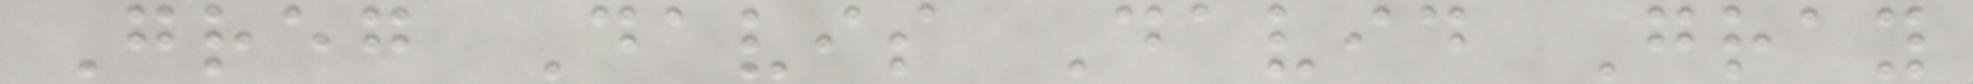Greg Davis David Gray
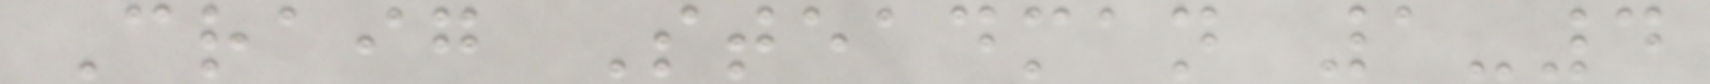Craig Steadman 1-4
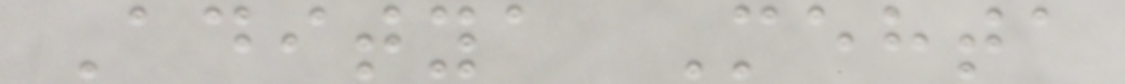Aditya Mehta
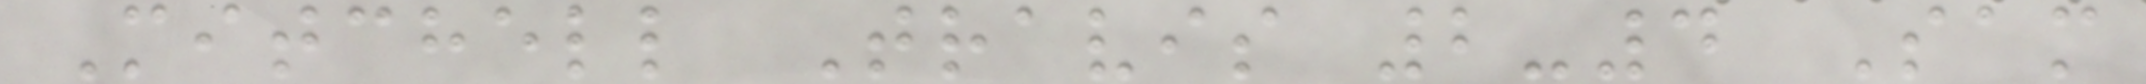Mitchell Travis 2-4 Sam
